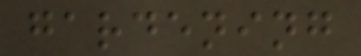gardening
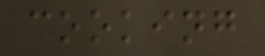cooking
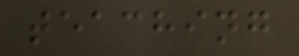teaching
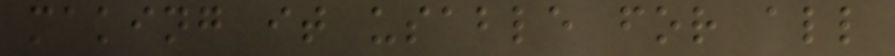making it usable for all
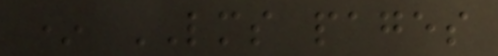* LMS pages
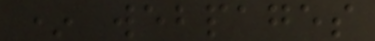* webpages
